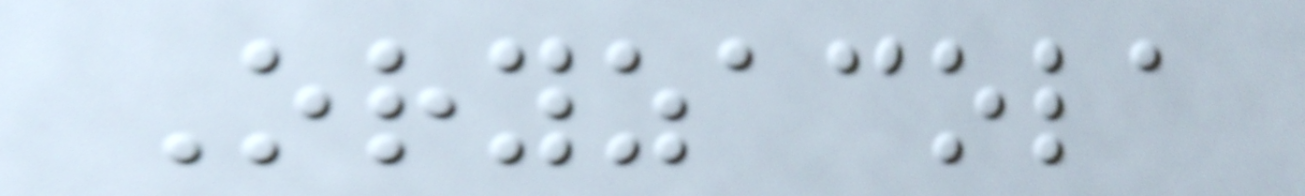Oryzacola
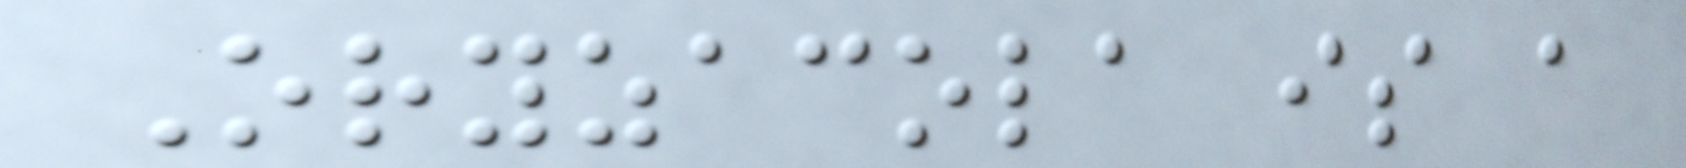Oryzacola is a
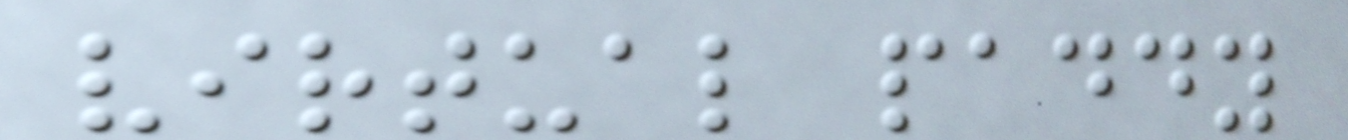virtual paddy
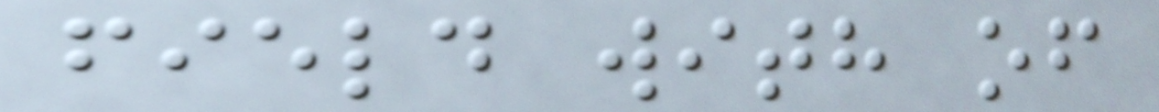field with of
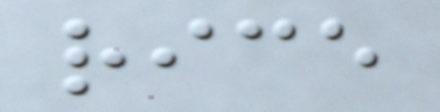rice
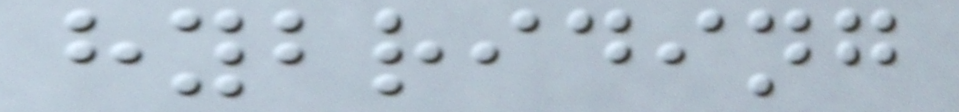hybriding
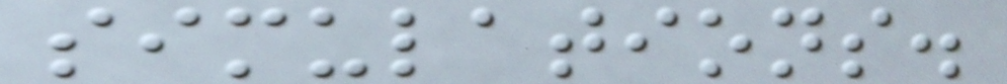simulations.
